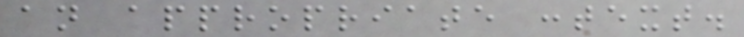an appropriate context.
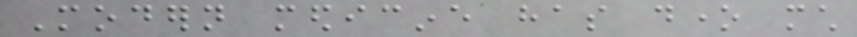Modern medicine has done much
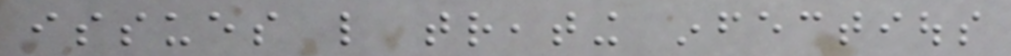issues like treating infectious
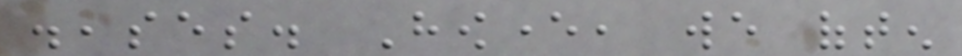diseases. However, we often
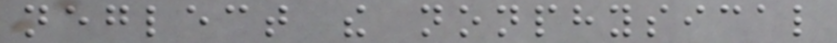neglect the nonphysical
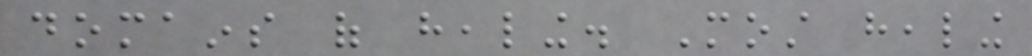domains of healing. Most healing
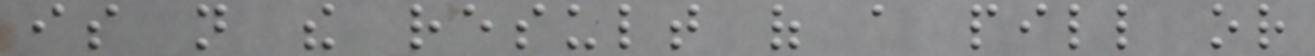is not the result of a pill or
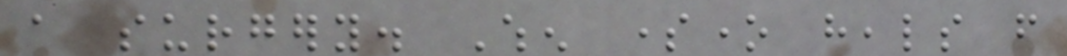a surgery. When someone heals from
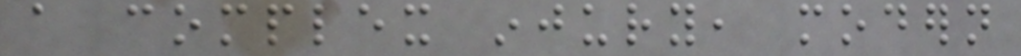a complex injury, modern
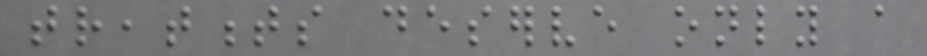treatments deserve only a
